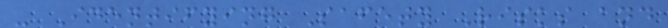- Identifying Safety Risks and
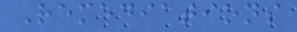Remediations
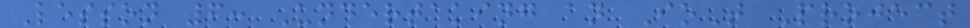Lesson 6: Undertaking an IoT Project
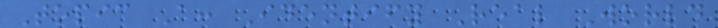Topic A: Identify Real World
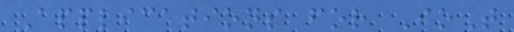Applications for IoT
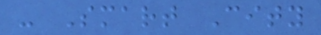- Smart City
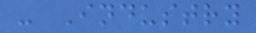- Industry
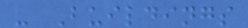- Buildings
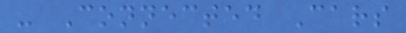- Connected Cars
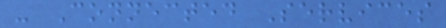- Connected Services
